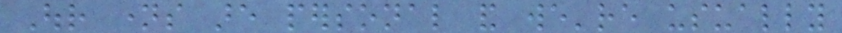Our names are personal and we're usually
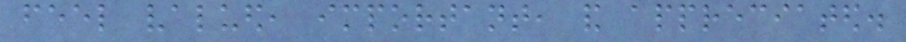feel valued, important, and appreciated.
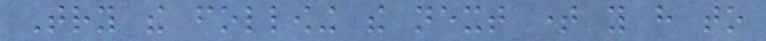Try the following the next time you have to
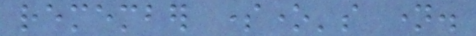remember someone's name.
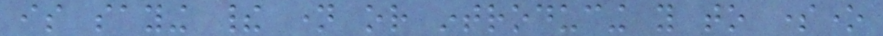is saying their name or introducing you to someone
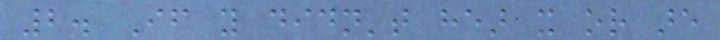2. If you didn't hear it or are
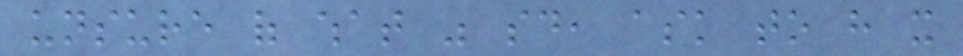unsure of what was said, ask to have it
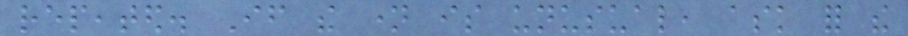repeated. If the name is unusual, ask for the
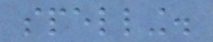spelling.
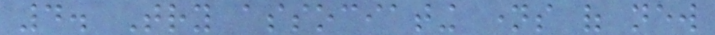4. Try associating names of new
